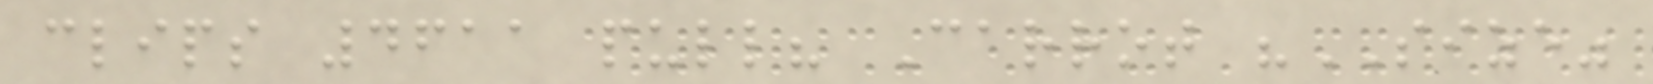clips 4611 pull? Carrot "SIZE"
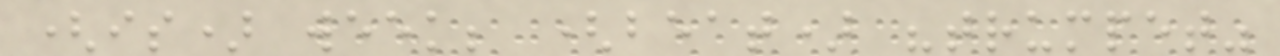(is) week; (beat) "trumpet"
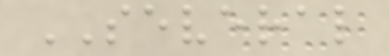SEVERAL
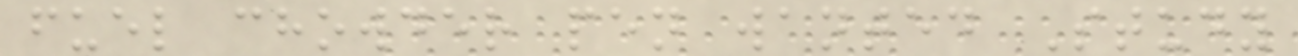fuel chowder pen wanted Study
